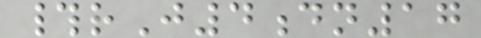#rJ4dn17
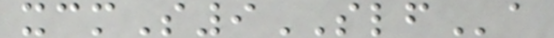xcmS9SLFa
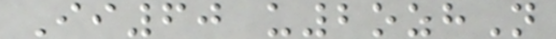Ii60 u2ozhN
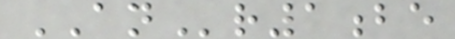ANr1be
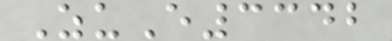ZuE3342
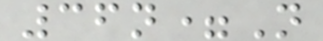36n=N
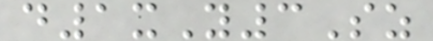d1xY3Sz
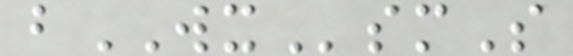bWXsmS
